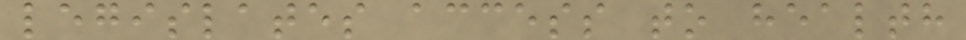legislates access to health
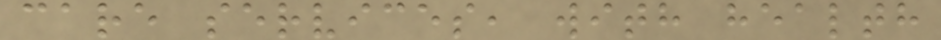care services, with health
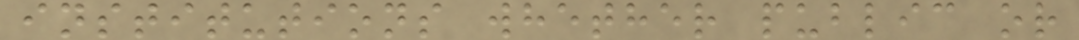institutions whether public or
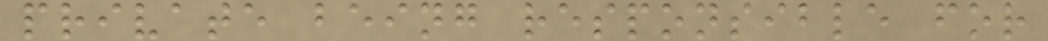private being responsible for
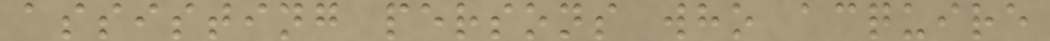assisting persons who acquire
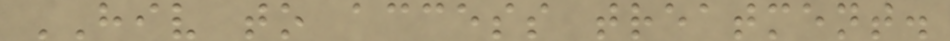HIV to access treatment.
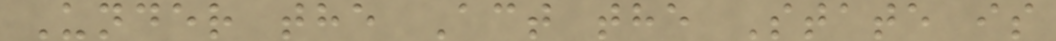Under the Act the State is
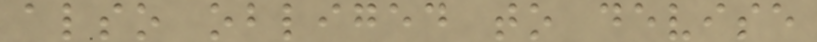also obliged to devise
